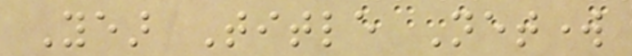Year Title Network
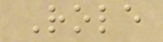Role
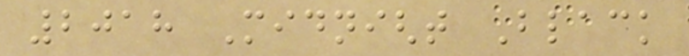2018 Midnight Black
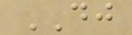DJ
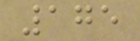175
